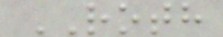ROTH
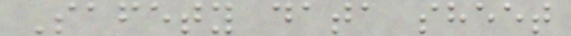Safety data sheet
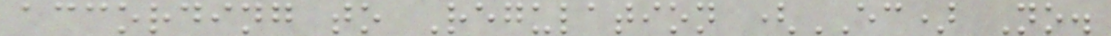according to Regulation (EC) No.
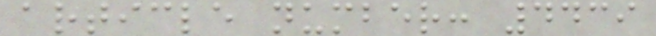article number: 4439
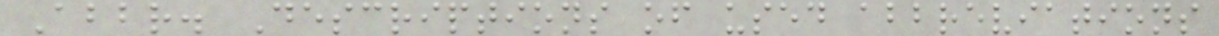Abbr. Descriptions of used abbreviations
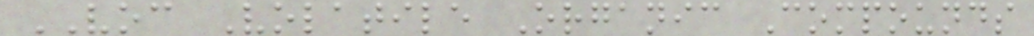VOC Volatile Organic Compounds
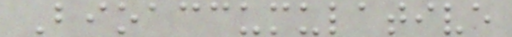Bioaccumulative
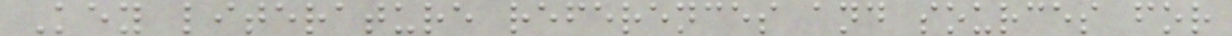Key literature references and sources for
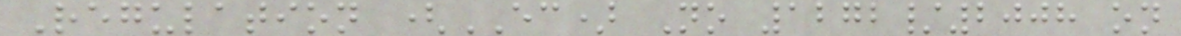Regulation (EC) No 1272/2008 on
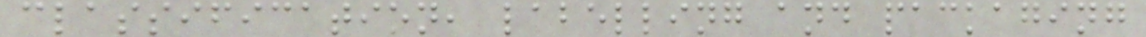classification, labelling and packaging
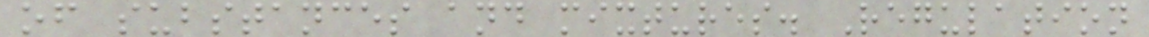of substances and mixtures. Regulation
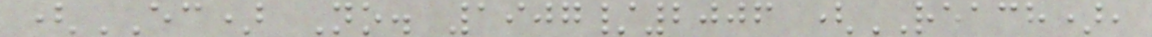(EC) No. 1907/2006 (REACH),
